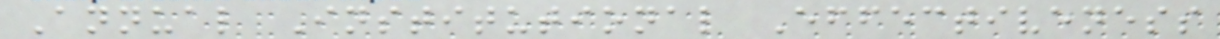Annual Institutional Effectiveness
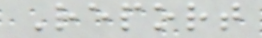Report
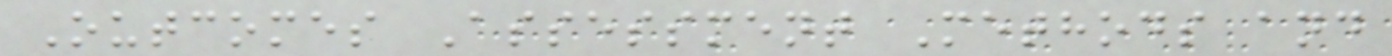Outcomes Assessment Methods and
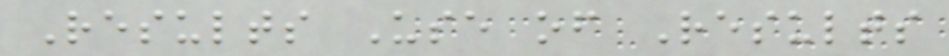Results Use of Results
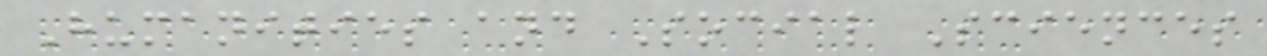Humanities and Social Sciences
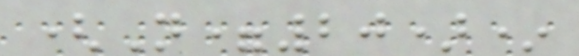(N=20)*
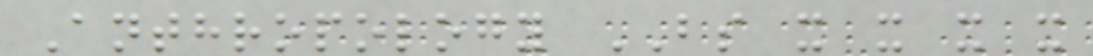Anthropology BS x x x x
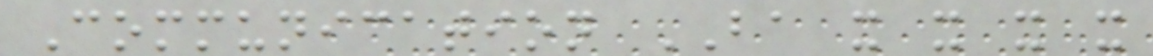Communication BA x x x x
